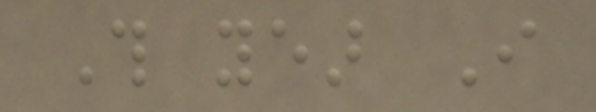This year I
